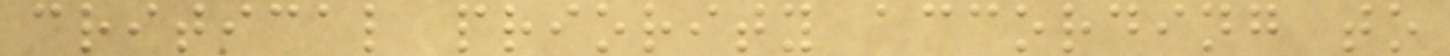critical priority according to
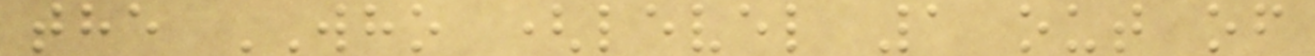the WHO (level 1 out of
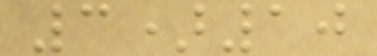3)10
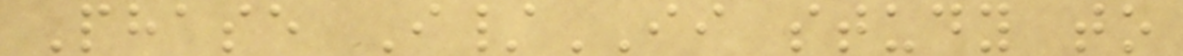Phase I/II study to
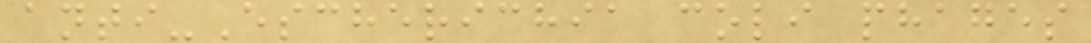anti-Escherichia coli phages
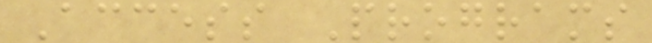Access Programs
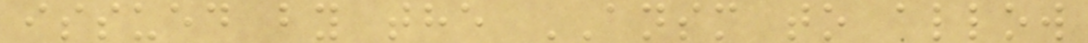issued by the ANSM to allow
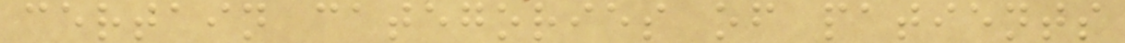certain categories of patients
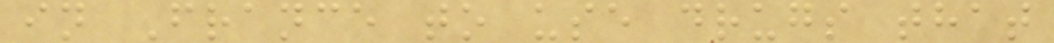in France to use drugs that
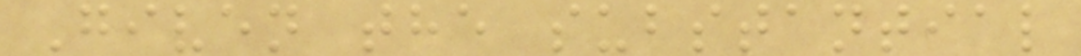Given the substantial
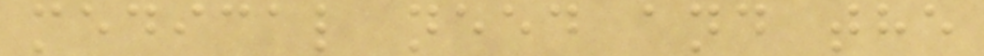medical need and the
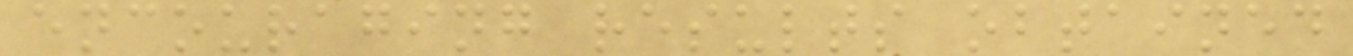encouraging results obtained
